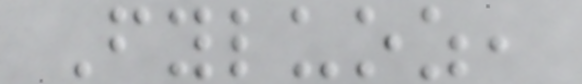Fyluoz,
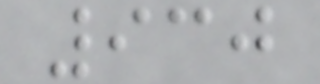930
